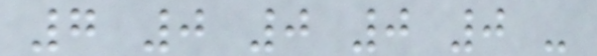7 0 0 0 0 -
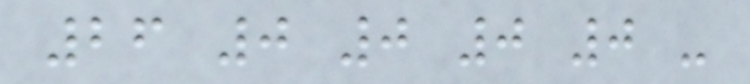26 0 0 0 0 -
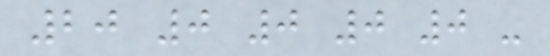20 0 0 0 0 -
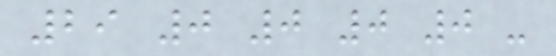29 0 0 0 0 -
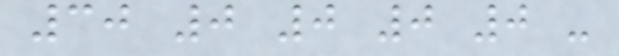30 0 0 0 0 -
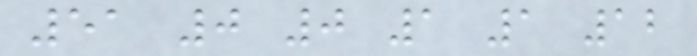51 0 0 1 1 12
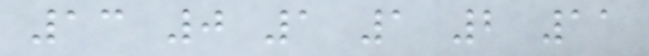13 0 1 1 2 11
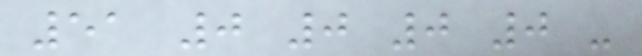51 0 0 0 0 -
